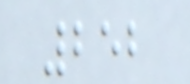252
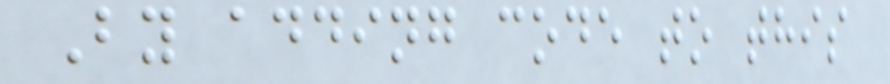By adding code to this
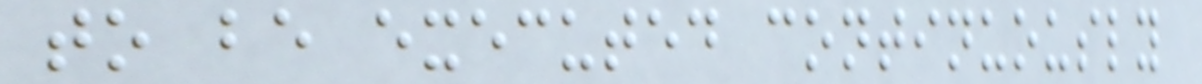to be executed continuously
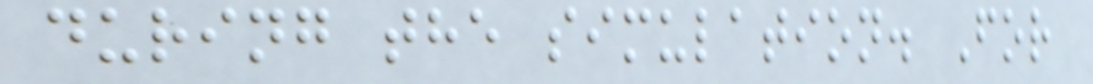during the simulation. For
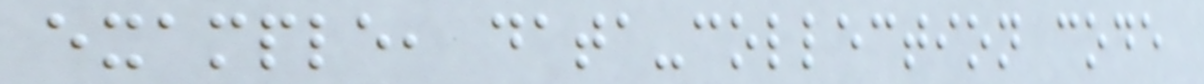example, data-collection code
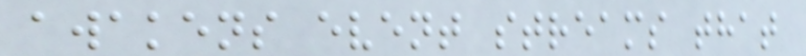awakens event streams that
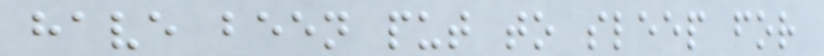have been put to sleep for
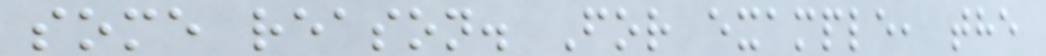some reason. For example, the
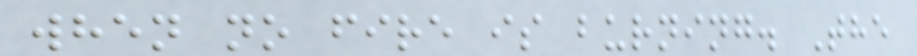when no fire is burning. The
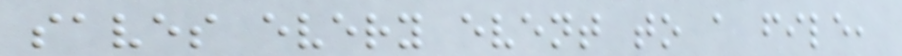saves every event to a file,
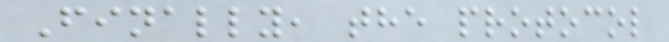Finally, the protocol
